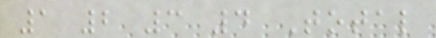1 2 3 4 Total
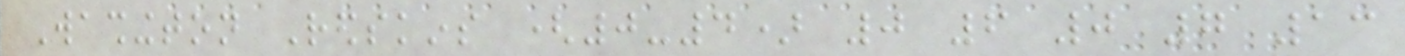Washington Redskins (0-4) 0 6 0 7 13
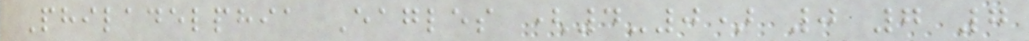Philadelphia Eagles (4-0) 0 7 7
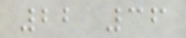22 36
